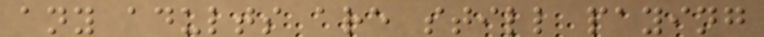any adults are still paying
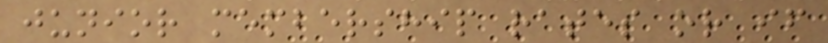junior membership rates or if
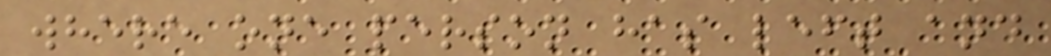where one person has left and
